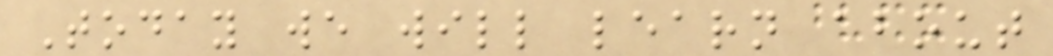Today we will learn about
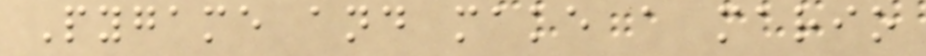Pygame and make a mario
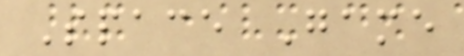Space Game
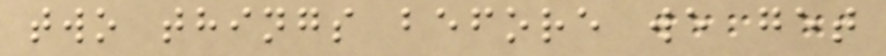two things before we get
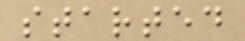started
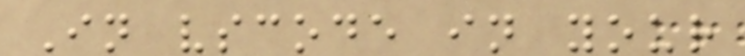In vscode in your
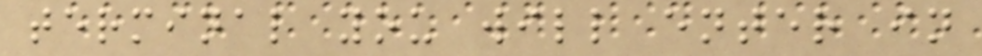terminal you will enter in
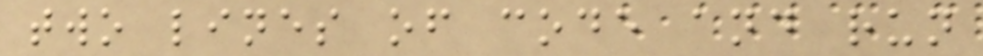two lines of code and run
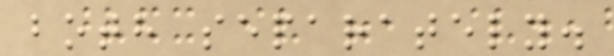both separately.
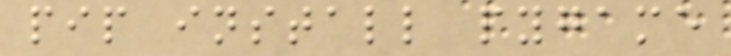pip install pygame
